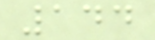144
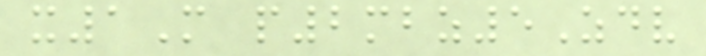x1M p2mbz5Zdv
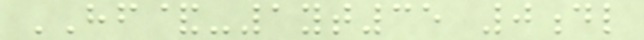HF&-1yt35 0dl
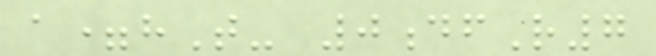a=hT- 0dfR7
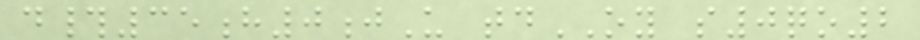d#35h0jU tdOY s0qo2
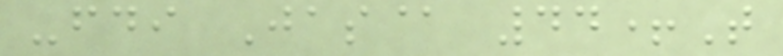-fdi Jas@ 44+T
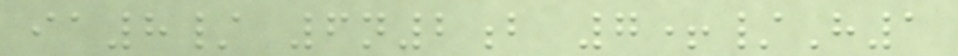ia8/ 6n2b 7+/H1
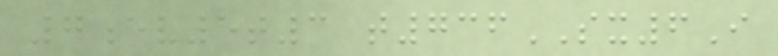7ev5t3 t736SX6I
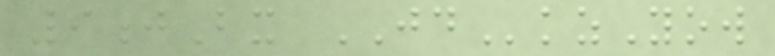9jBx JDkzYow
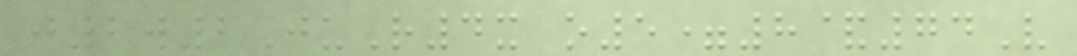j2w2JuR4x o5=8&74V
